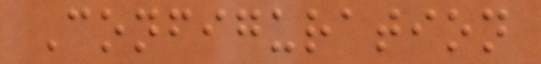Configuration
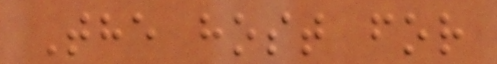The host for
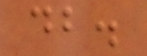db.
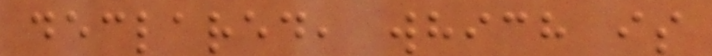declared, which is
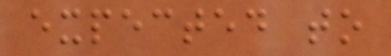expected to
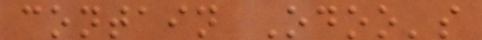contain Odoo's
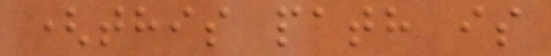(this path is
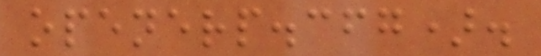openerp.cfg).
